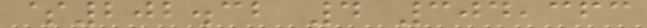$202.32 4 304,363
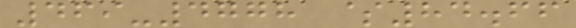469-4778 $84.66
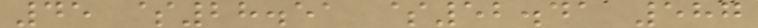45 $28.51 $52.41 587
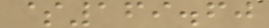$169.60
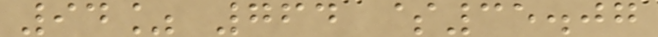94% 764 $35.07
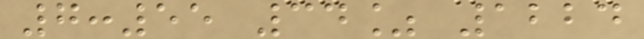7:55 34% 1224
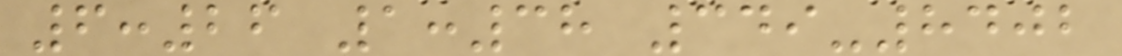6:26 1:38 349-8402
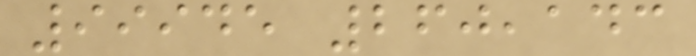99945 260,143
